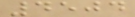4504
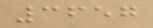3657
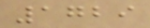1729
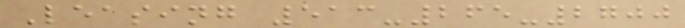Leasing 513-265-2700
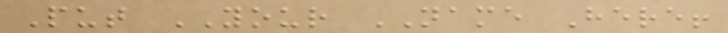Put YOUR NAME Here!
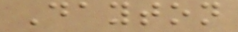Dayton
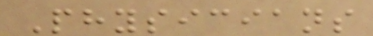Physicians
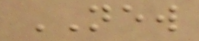NEW
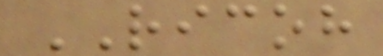RICOH
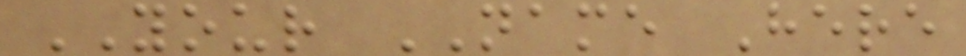YOUR NAME Here
